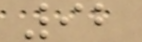92
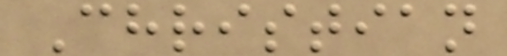Christian
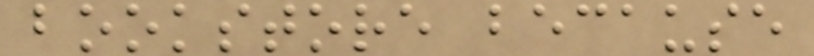bookstore because
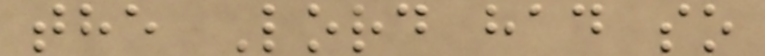the Lord had so
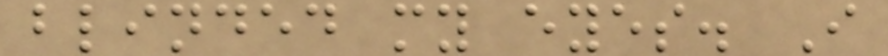blinded my eyes. I
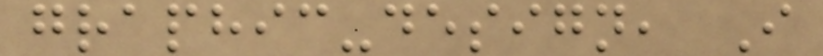graphic-design, I
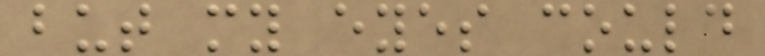but my eyes could
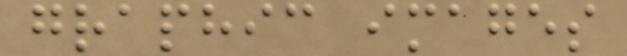graphic images
